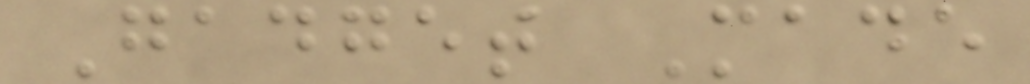Gadget Made
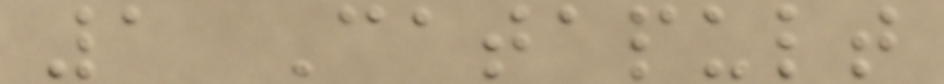1 Catapult
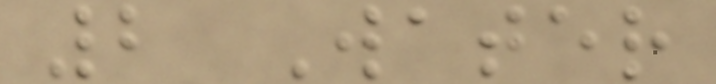2 Water
